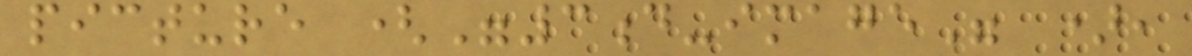picture ("3d-image" ),
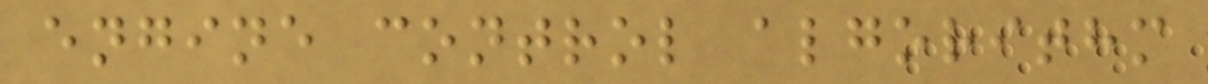engine control algorithm
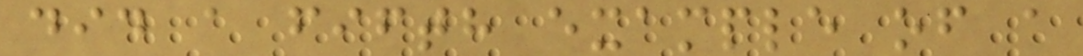did a fifth example of a
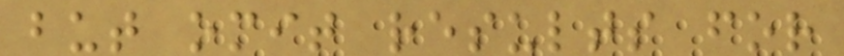but omit results for
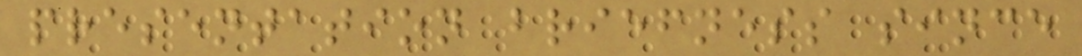presentation briefness since
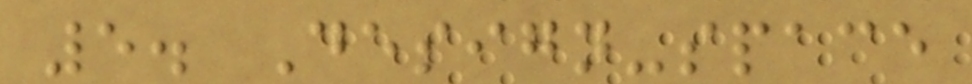5. Design-space
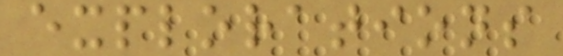explorations
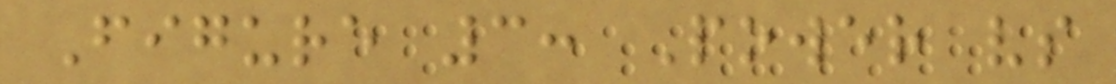Figure 3: Power vs
